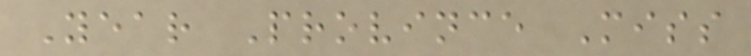Year Province Miss
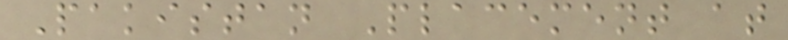Pakistan Placement at
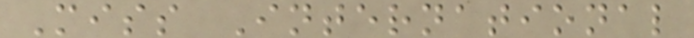Miss International
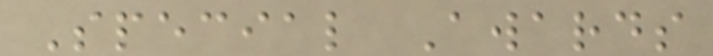Special Awards
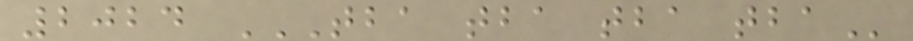2024 TBA TBA TBA TBA
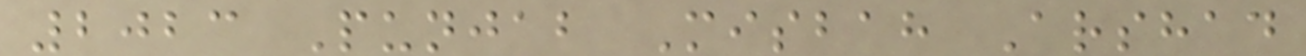2023 Punjab Misbah Arshad
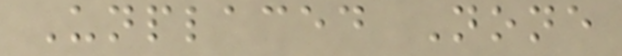Unplaced None
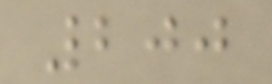200
